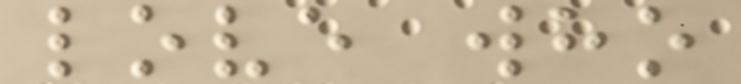love who
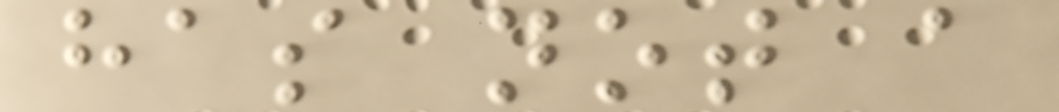has not a
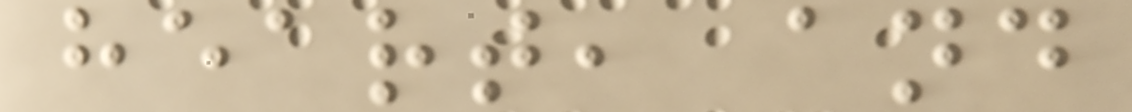heart, and
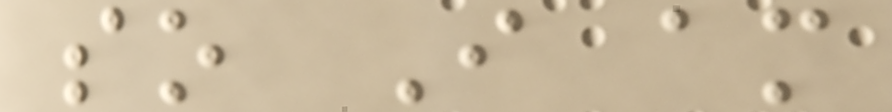so I am
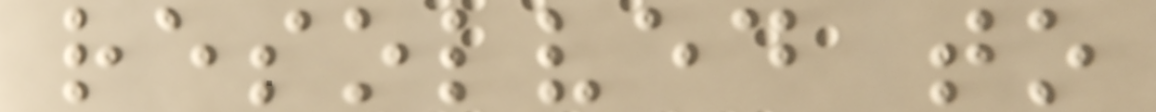resolved to
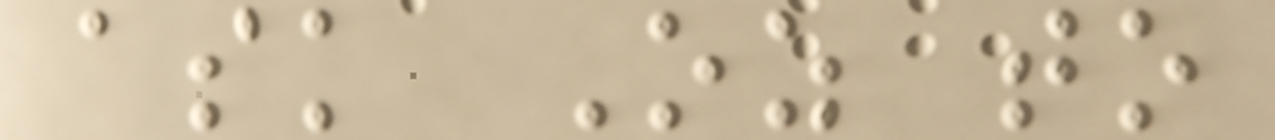ask Oz to
